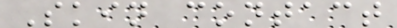Skin contact
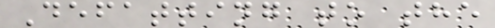Defatting to the
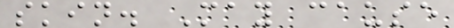skin. May cause
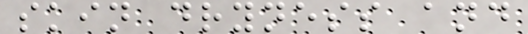skin dryness and
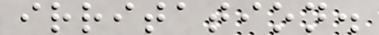irritation.
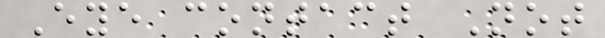Eye contact Not
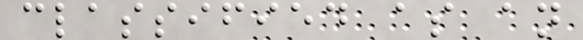classified as an
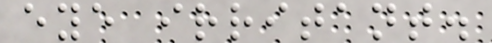eye irritant.
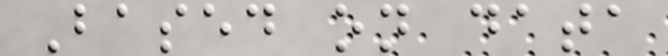Based on data
